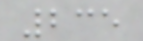235
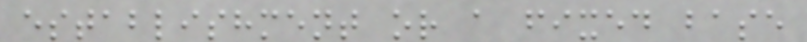establishment or a fixed base
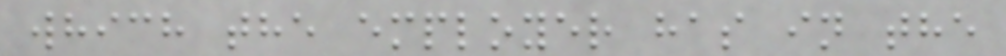which the employer has in the
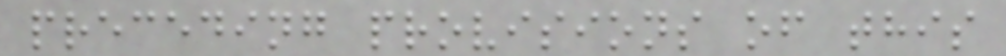preceding provisions of this
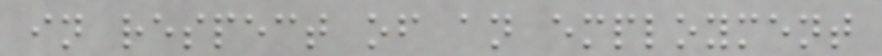in respect of an employment
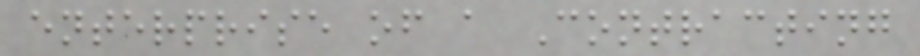enterprise of a Contracting
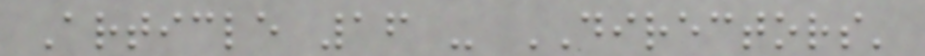Article 16 - DIRECTORS'
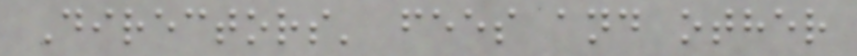Directors' fees and other
